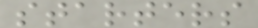starters
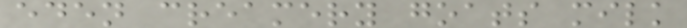eden creamery goats milk
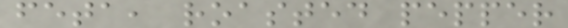feta, roasted pepper
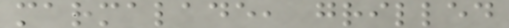marmalade, grilled
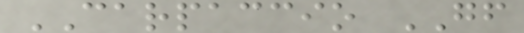CARPACCIO GF
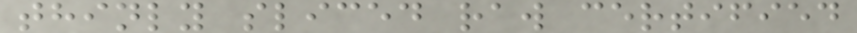thinly sliced raw certified
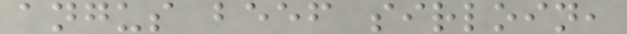angus beef sirloin,
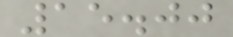15.00
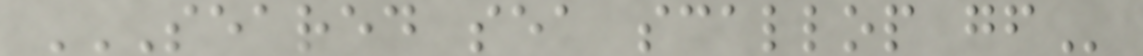SEARED SEA SCALLOP GF
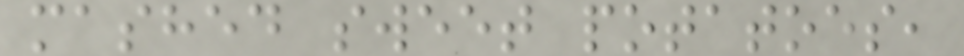mashed sweet potatoes,
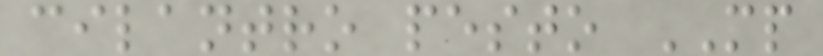cilantro pesto MP
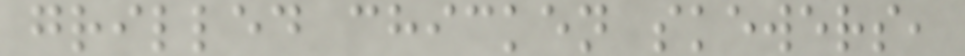grilled chicken skewers,
